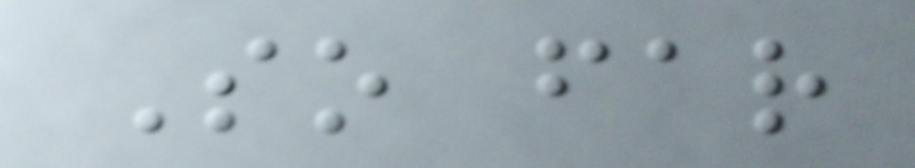So far
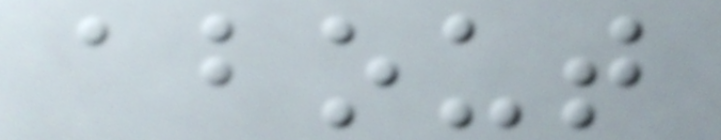about
